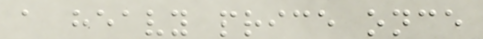a heavy price once
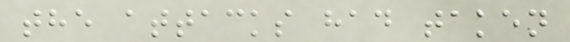the attacks had taken
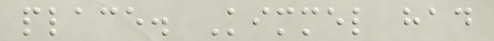place. Kimmel had
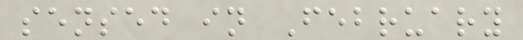sensed in February
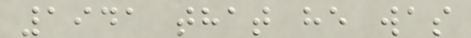1941 that he was
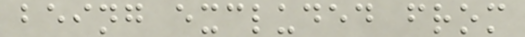being excluded from
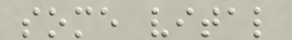some vital
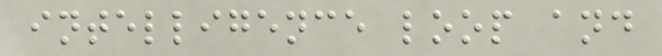intelligence loop and
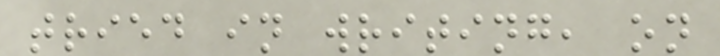tried in writing, on
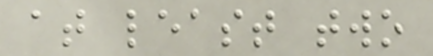at least two
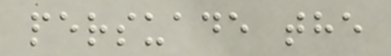persuade the
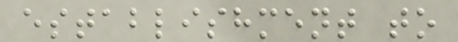establishment to
